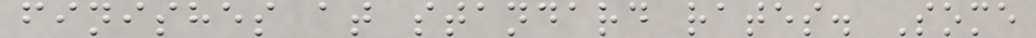finishes at standard rates. Some
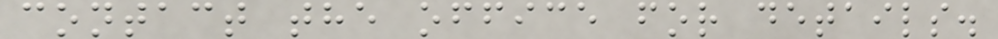contact the office for details.
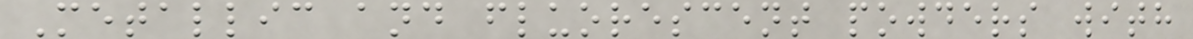Metallic and fluorescent powders with
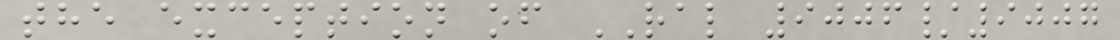the exception of RAL 9006/9007
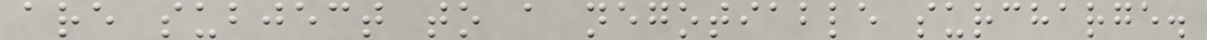are subject to a negotiable surcharge.
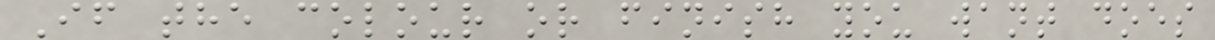If the colour or finish you want does
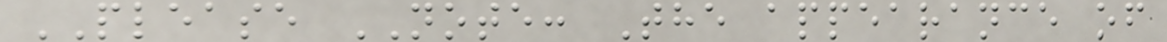PLEASE NOTE: The appearance of
